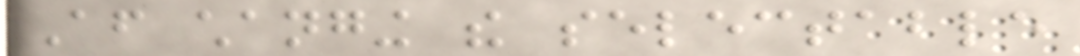After changing the selectable
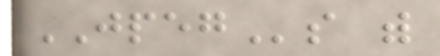JPEGs with
